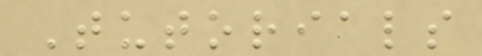Tutorials
